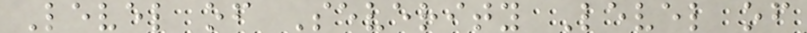Level of Severity Level of
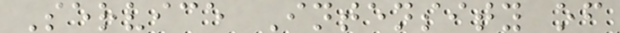Service Intensity of
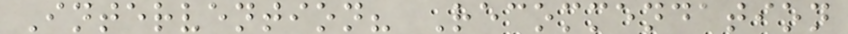Intervention? Recommendation
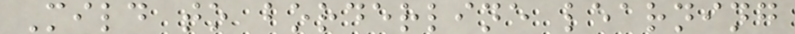Mild to borderline learning
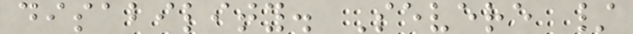disability. Severe /
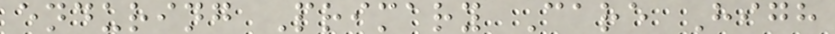enduring Primary Care High
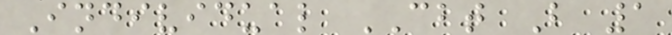Individual CBT B 1
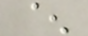^
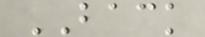BACK
